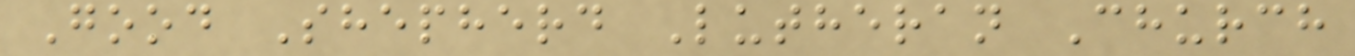Good Shepherd Lutheran Church
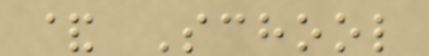& School
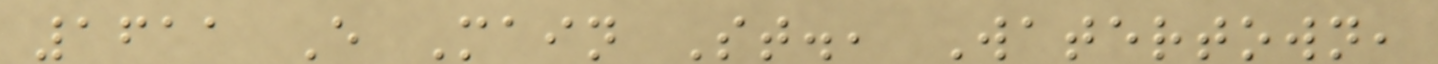1611 E Main St., Watertown,
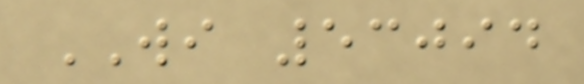WI 53094
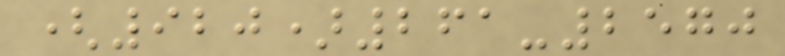(920)261-2570
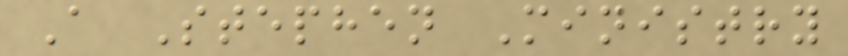A Stephen Ministry
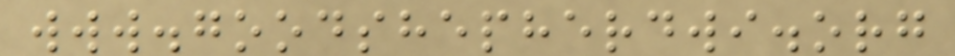www.goodshepherdwi.org
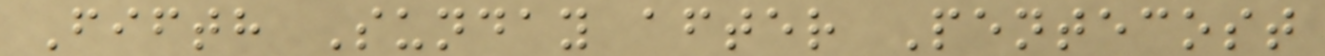Fifth Sunday after Pentecost
